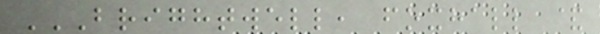BRIGHTWELL, FOXHALL &
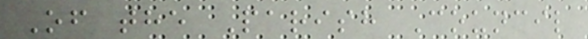Of the Parish Council
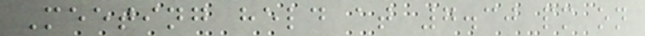Meeting held at 7.30 pm on
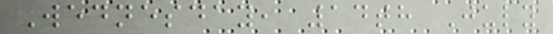Wednesday, 14th July
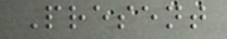Present
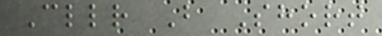Cllr B Short
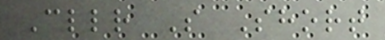Cllr S Short
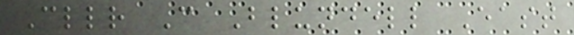Cllr C Blundell East
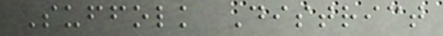Suffolk District
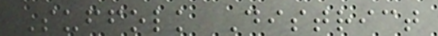Suffolk District
